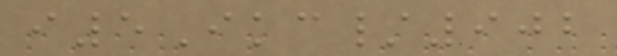i5Ikc/902
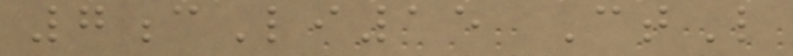7cLi15 CtL
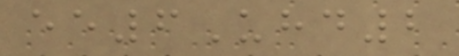ee6Uhd2
